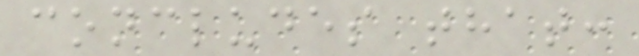concludes that:
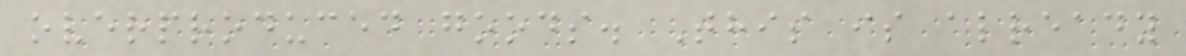overproduced goods. This is already
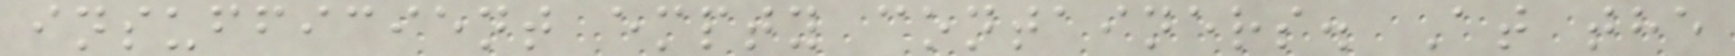insufficient empty containers. At the
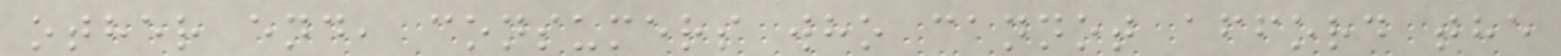other end, consumers who cannot afford the
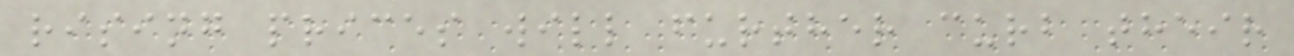rising prices will further curb their
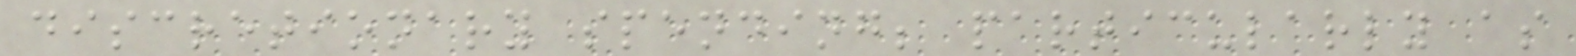discretionary spending; particularly as
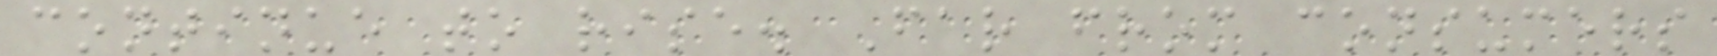continue to rise. Far from consumers
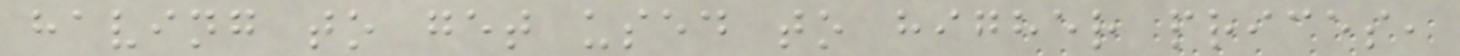having to get used to higher prices,
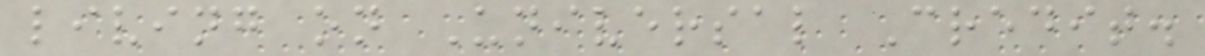living on Universal Credit.
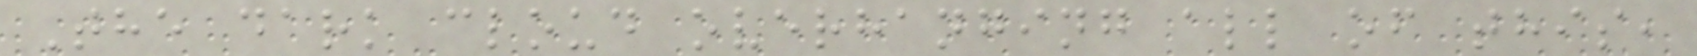The dark cloud overhanging all of this,
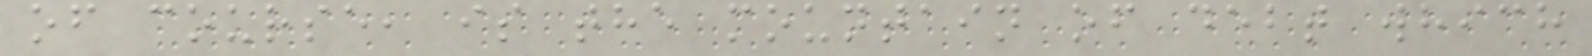of course, is the mountain of debt which
